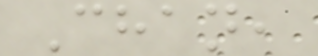Chan,
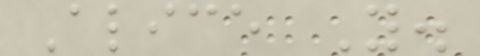Alice Y.
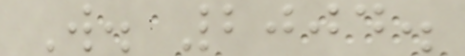W. 2004.
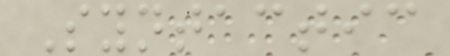Syntactic
